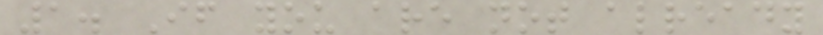1. If you are not already
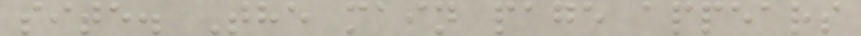site. The main page appears
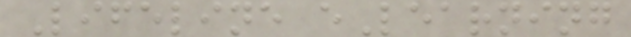Lifeline eLearning
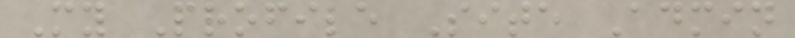My Profile Site Admin
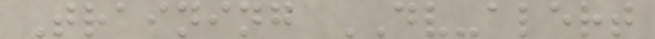Training DV-alert
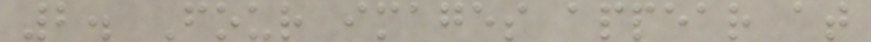2. Four images appear at
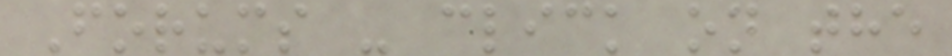Forums - click on the
